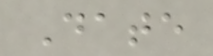Date
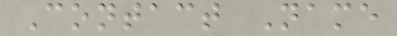Contact Name
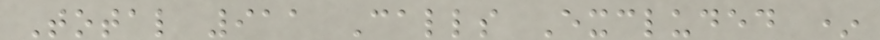Total 911 Calls Excluded *
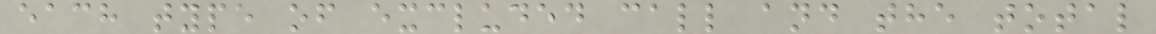each type of excluded call and the total
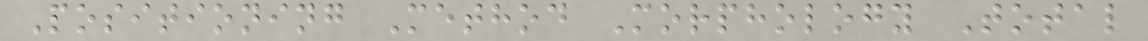Positioning Method Morphology Total
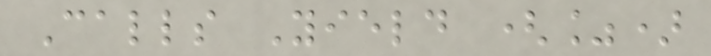Calls Yield (%)
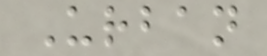Urban
